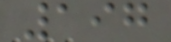197
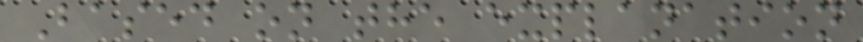Based on the explanation
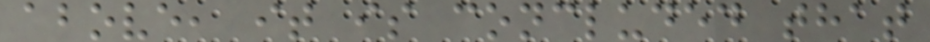above, it is concluded that
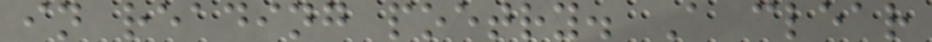in reading poetry. A clear
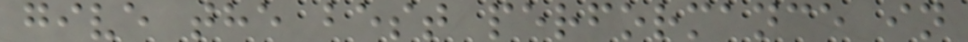give the best performance in
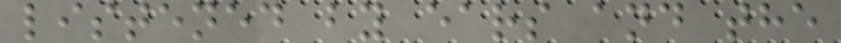listened by ears and the
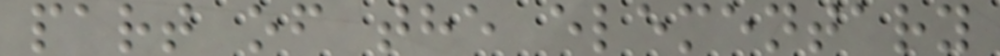part of the elementary
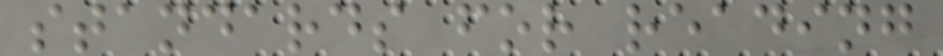standards for reading
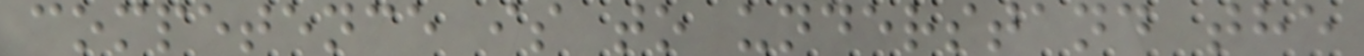competence is to understand the
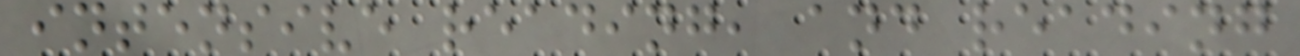intensive reading, and reading
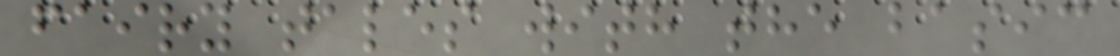fairy tales with the basic
